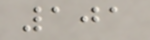101
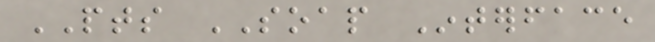PTS SOAP Interface
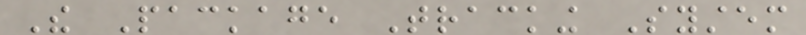The Package Tracking System
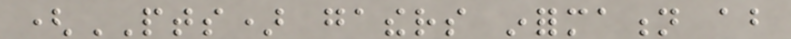(PTS) gathers information about
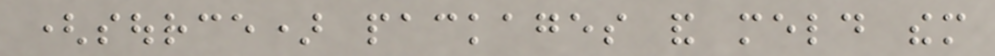(source) packages and meld them
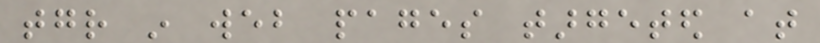together in web pages targeted at
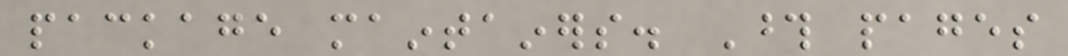package maintainers. Those pages
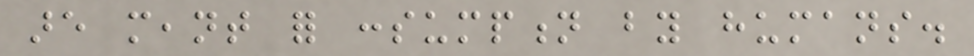are meant for consumption by humans.
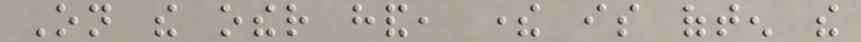On the other hand, there is often the
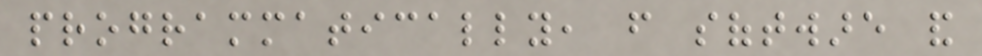programmatically, from software and
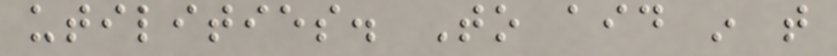utilities. To aid in that
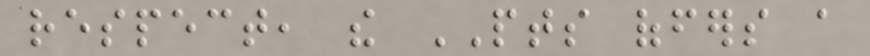respect, the PTS offers a
